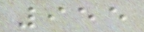955
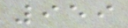959
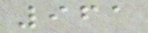961
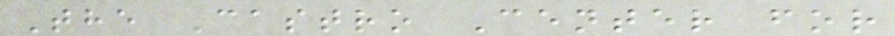The Castro Center for
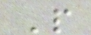P
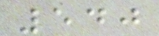540
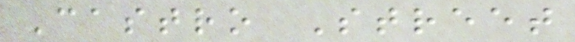Castro Street
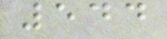544
